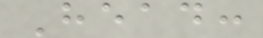Head:
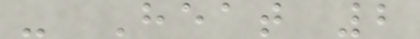- Heat 2
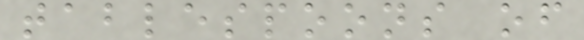tablespoons of
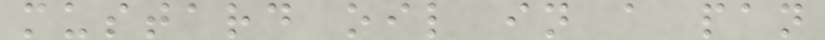mustard oil in a pan
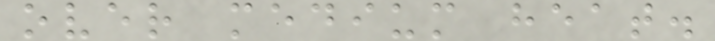over medium heat.
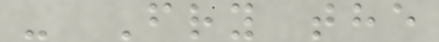- Fry the
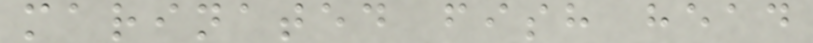marinated fish head
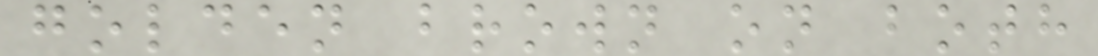golden brown on both
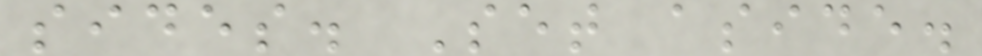sides. Set aside.
